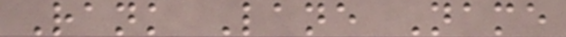Rank Lane Name
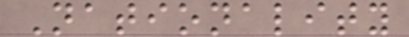Nationality
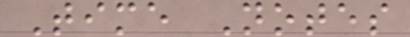Time Notes
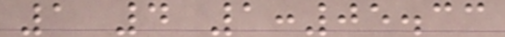1 4 1:05.33
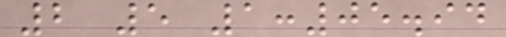2 5 1:05.94
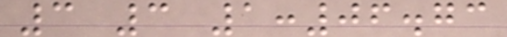3 3 1:06.73
